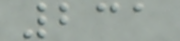231
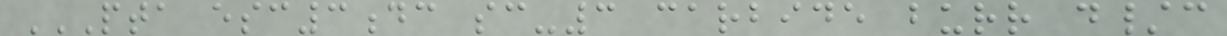PTA ESC3DC SC-3 CARBIDE BURR D/C
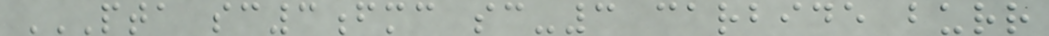PTA SC3FMC SC-3 CARBIDE BURR
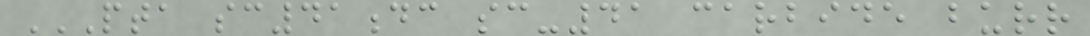PTA SC41DC SC-41 CARBIDE BURR
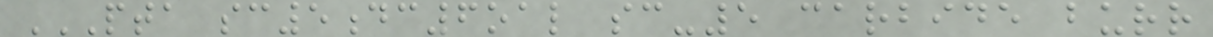PTA SC5DC6OAL SC-5 CARBIDE BURR
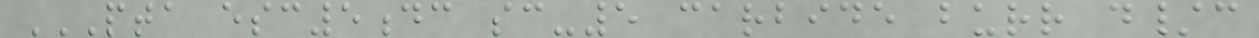PTA ESC5DC SC-5 CARBIDE BURR D/C
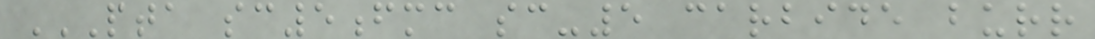PTA SC5FMC SC-5 CARBIDE BURR
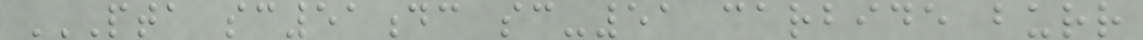PTA SC51DC SC-51 CARBIDE BURR
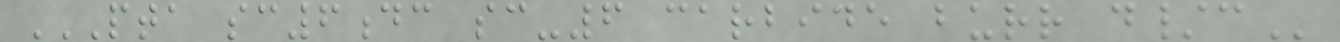PTA SC6DC SC-6 CARBIDE BURR D/C
